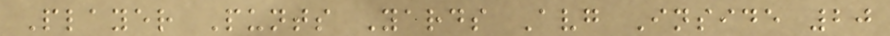Player Punts Yards Avg Inside 20
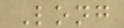Long
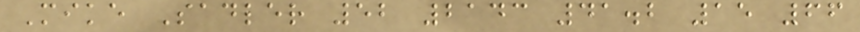Mike Sadler 52 2143 41.2 15 66
